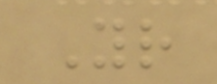Your
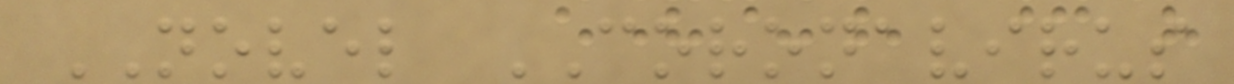NOVEL CORONAVIRUS
